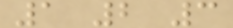1 2 3
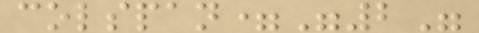colspan="2"
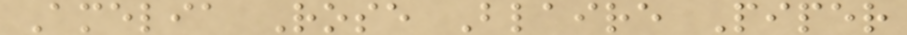Amelia Rose Blaire Piper
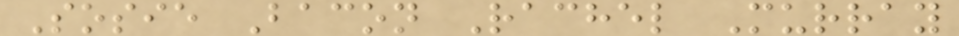Sosie Bacon Rachel Murray
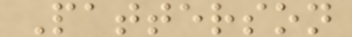Patterson
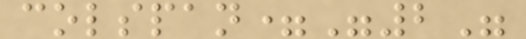colspan="2"
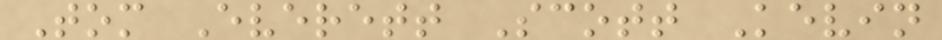Tom Everett Scott Kevin
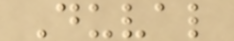Duval
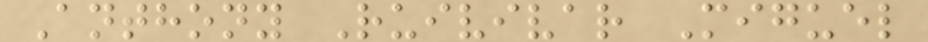Anthony Ruivivar Miguel
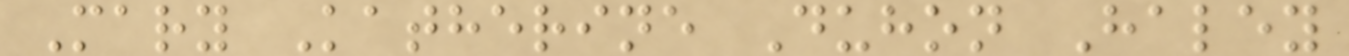Mary Katherine Duhon Haley
